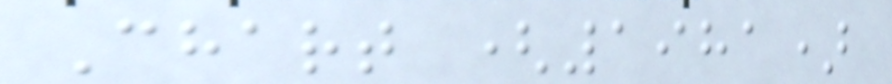Chart (1981)
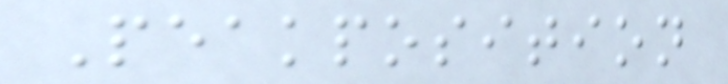Peakposition
